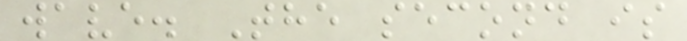wave. The second is
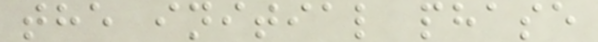the initial phase
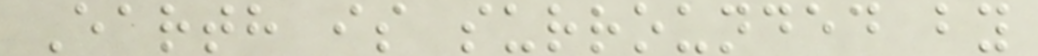Earth is surrounded by
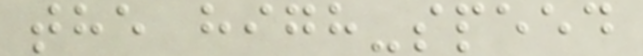the high-speed
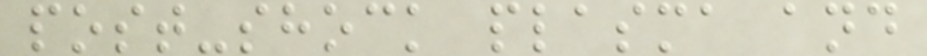post-shock plasma and
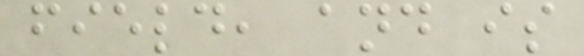field, and is
